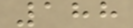188
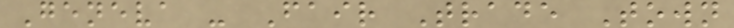Geneva - Fair Trade Town
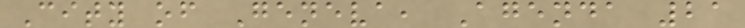City of Geneva, Agenda 21
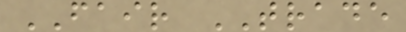FAIR TRADE
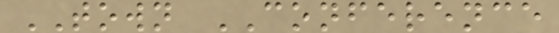TOWN CONFERENCE
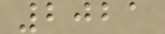2021
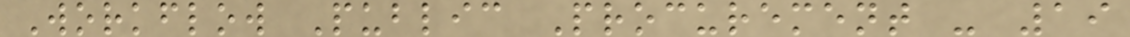Workflow Public Procurement - 19
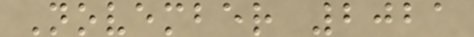November 2021
